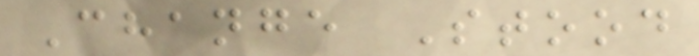Change Stood
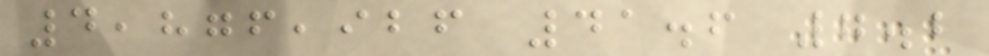4,876,926 41.6 7.2
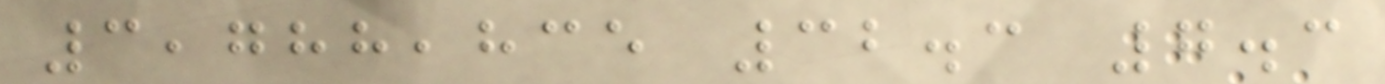3,788,835 32.3 7.3
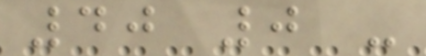40 0 -
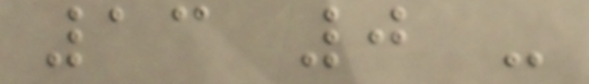13 0 -
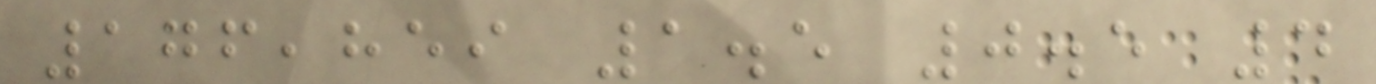176,859 1.5 0.5 4
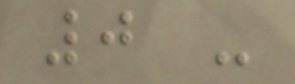0 -
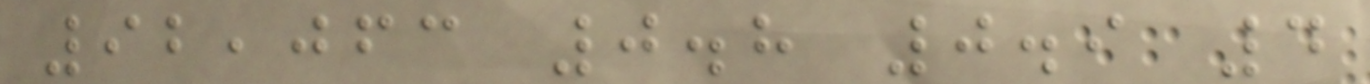92,063 0.8 0.9 4
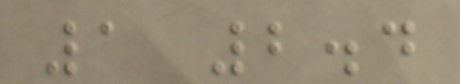1 2.4
